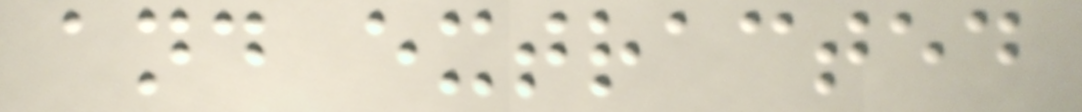and extracted
